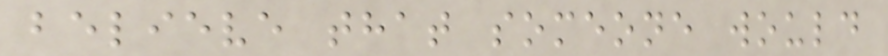believe that someone would
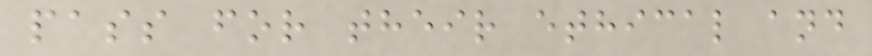pass for their ethical and
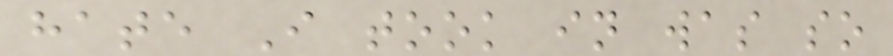hate I took in was so
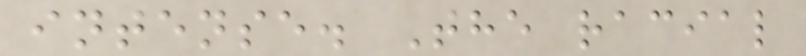intense. The racial
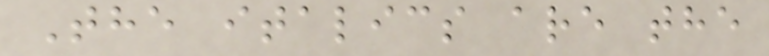The italics are the
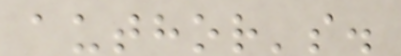author's.
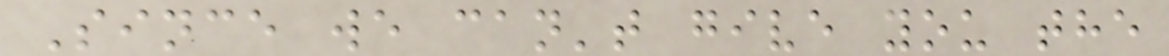Since we can't give you the
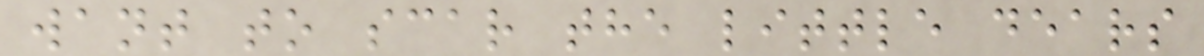want to scar the little dears
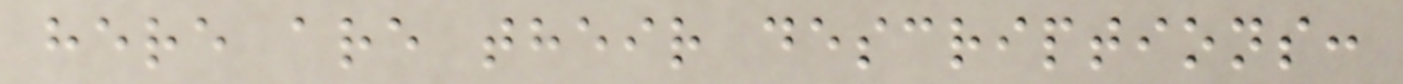here are their descriptions:
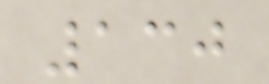130
